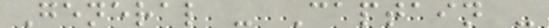General - Captain -
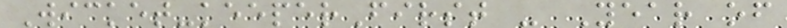Wicket-keeperFirst - Year of
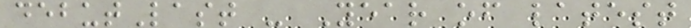debutLast - Year of latest
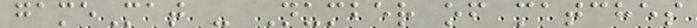gameMat - Number of matches
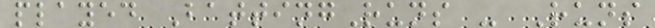played BattingRuns - Runs
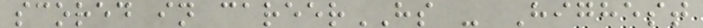scored in careerHS - Highest
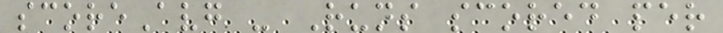scoreAvg - Runs scored per
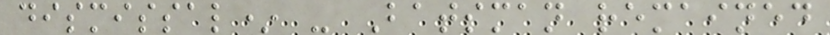dismissal* - Batsman remained
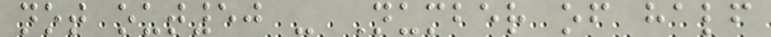not out50 - Number of half
